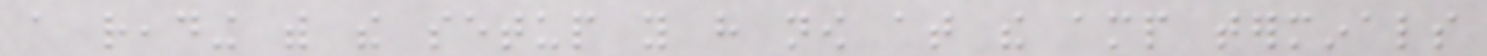a reading with the setup you have now at the amp terminals
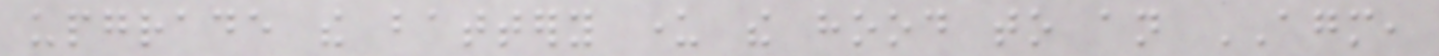upgrade the battery under the hood to an AGM,
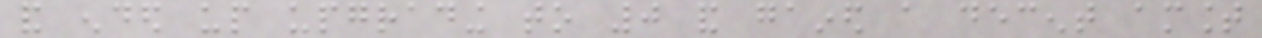and ended up upgrading to 0 and gained a decent amount
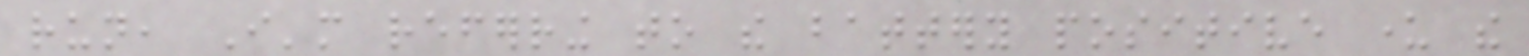run, I'm referring to the battery positive under the
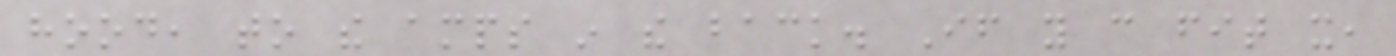hood, to the amps in the back. If you can fit it,
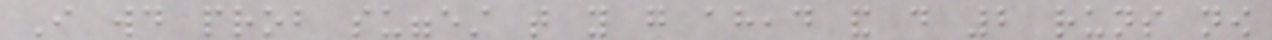I would prob suggest that you go ahead and do 2 runs now
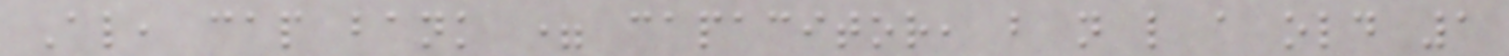Also, cap bank = capacitor, but not like a old 1
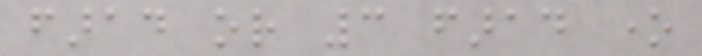farad or 3 farad one
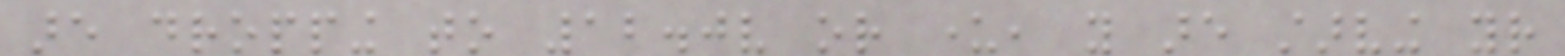are dropping to 12.0v or under, you are starving your
